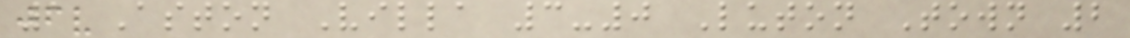1 Aston Villa 3-0 Luton Town 2
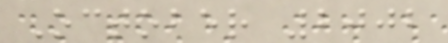October 2002
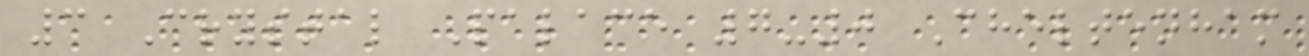3 Crystal Palace 7-0 Cheltenham
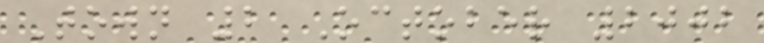Town 2 October 2002
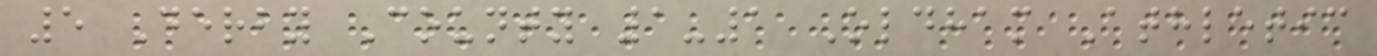5 Derby County 1-1 Oldham Athletic
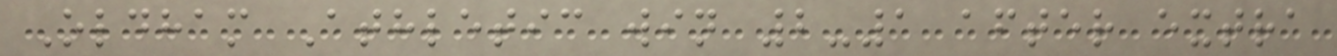Oldham Athletic win 2-1 after extra
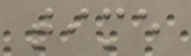time
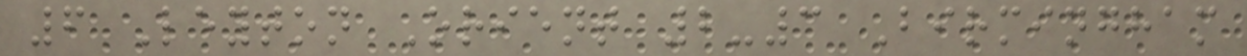6 Leyton Orient 2-3 Birmingham
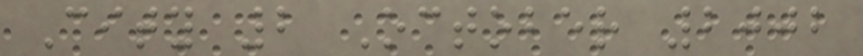City 2 October 2002
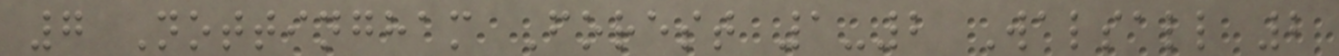7 Nottingham Forest 1-2 Walsall 2
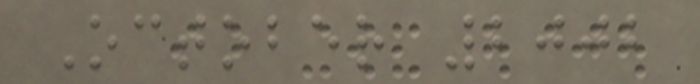October 2002
